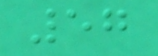57
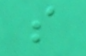s
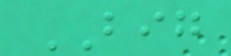BIG
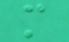m
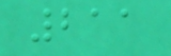211
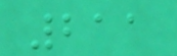211
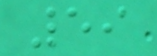59
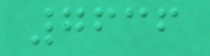7636
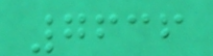7636
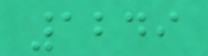1249
